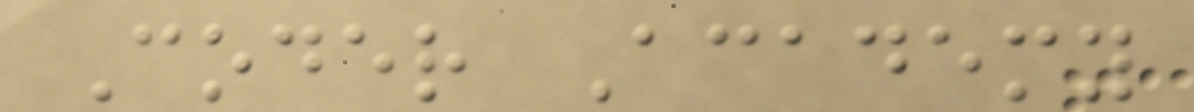Coder Academy
